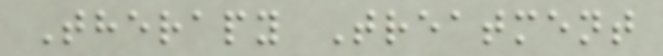Therapy Treatment
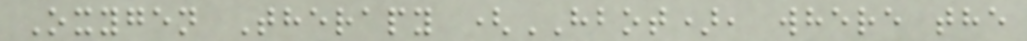Oxygen Therapy (HBOT), where the
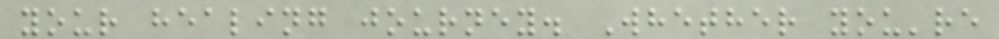your healing journey. Whether you're
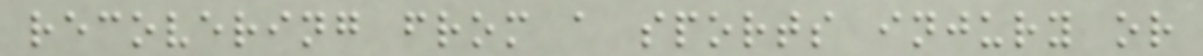recovering from a sports injury or
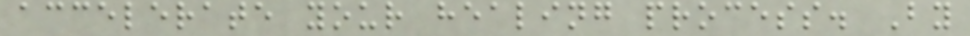accelerate your healing process. By
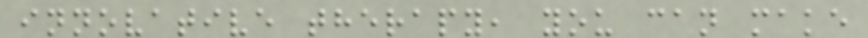innovative therapy, you can make
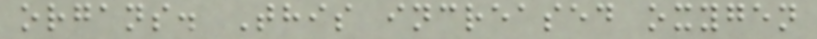organs. This increased oxygen
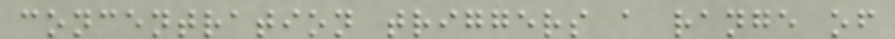concentration triggers a range of
